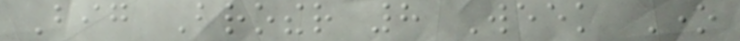Big Brother 8 Week One
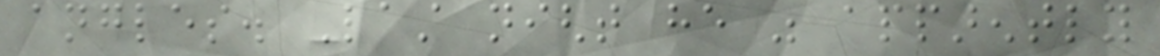angles. Last night he was apparently
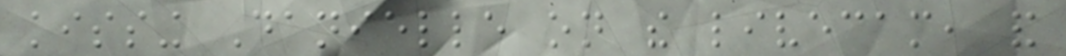kissing Danielle on the livecam, and
